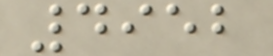4952
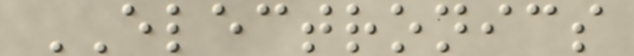ELECTRONICS
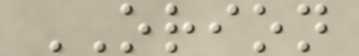ORION
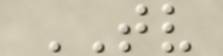TV
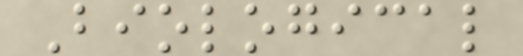Biological
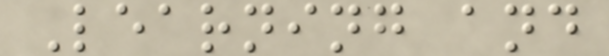Learning and
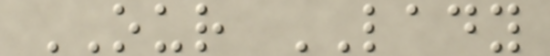OUR LADY
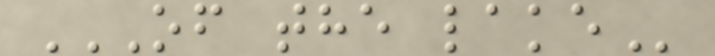OF THE LAKE
